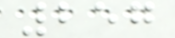257
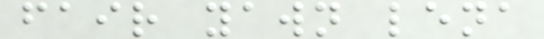fair yawn lena
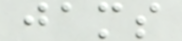jams
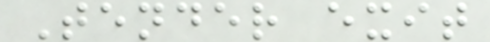Tender exit
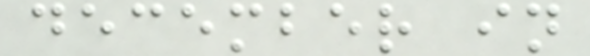december in
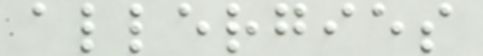allergies
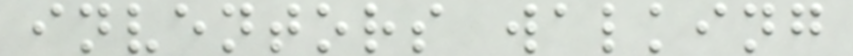inventors walking
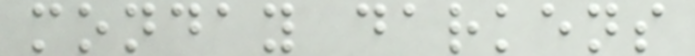monday darkens
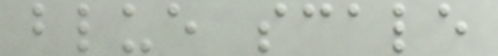blue scale
